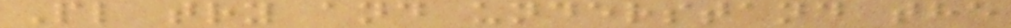Pl try and understand the
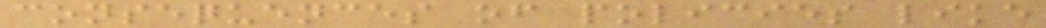consequences of policies like
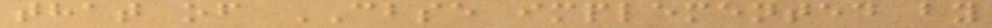that of CBSE implemented by
